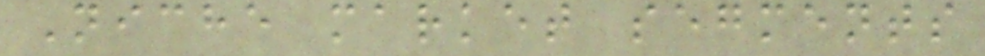Niche market segments
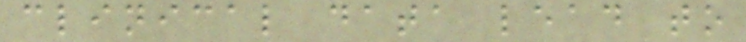clinical data lead to
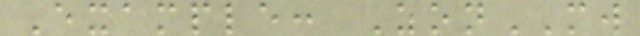Example: ZonMW
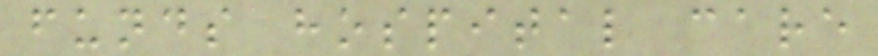funds hospital care
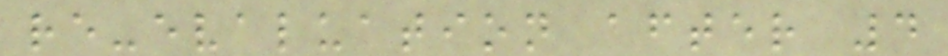re-evaluation after 4
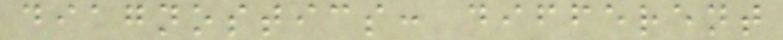diagnostics: different
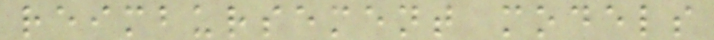reimbursement models
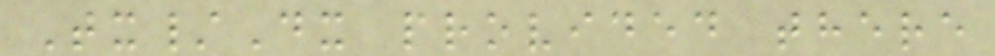Tx/Dx provided there
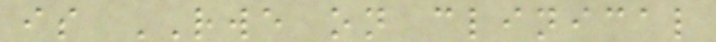is RWE on clinical
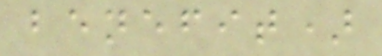benefit)
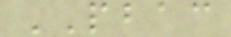PBAC
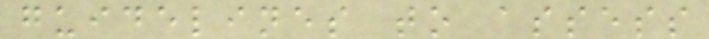guidelines to assess
